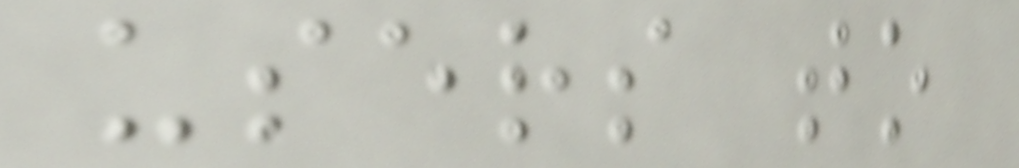users to
